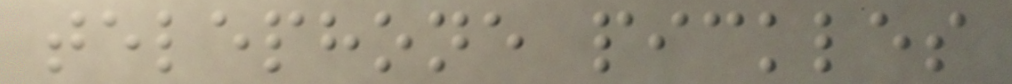telephone pickles
